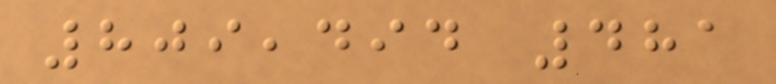809,494 481
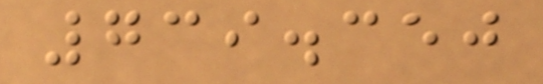739.350
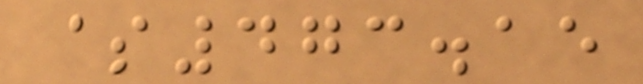$473.15
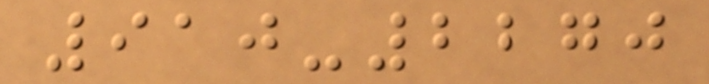910-2270
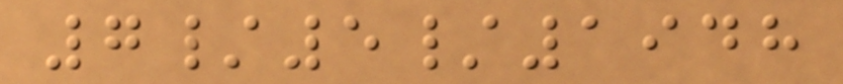7/5/1948
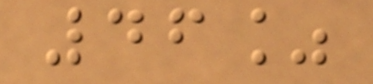46%
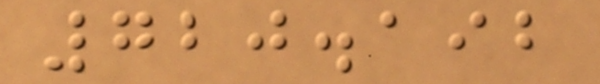720.192
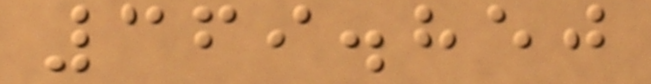369.850
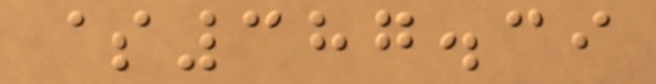$387.39
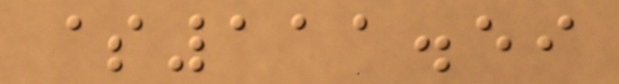$111.59
